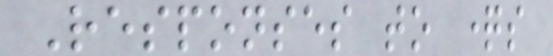Responses to questions
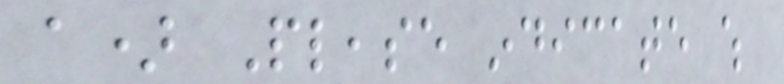a) Please indicate which
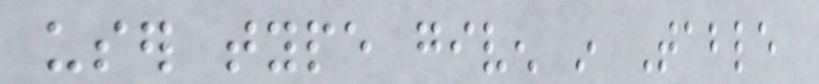user type given in Table
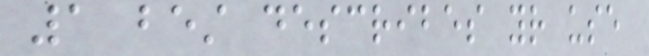1 best describes your use
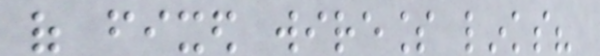of fixed wireless links?
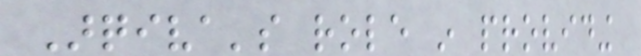Arqiva's role in providing
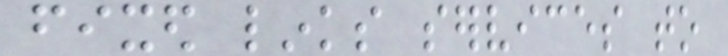fixed links services to
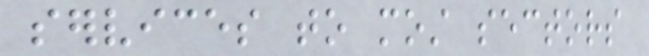services to most sectors
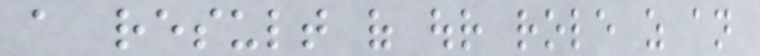a result of our role as an
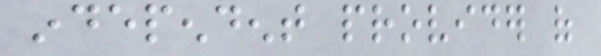independent provider of
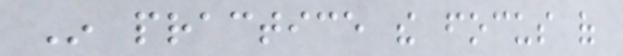In practice the focus of
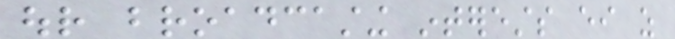our broadcasting interests either as
